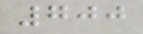700
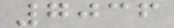7036
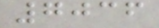7036
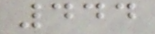444
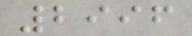2996
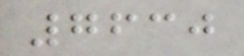7630
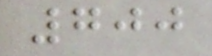700
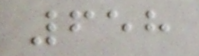658
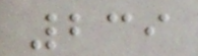239
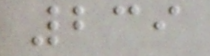239
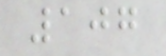107
